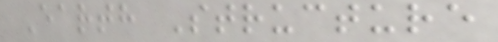Earth Structure
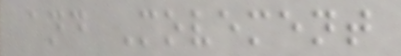and Movement
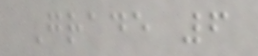Grade 6
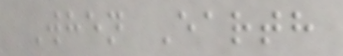When Earth
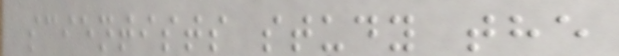scientists study the
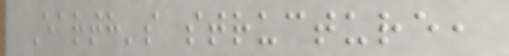Earth's structure,
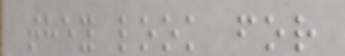they look for
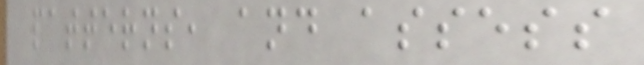patterns, and assess
